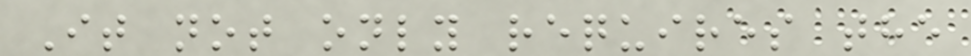It not only requires the
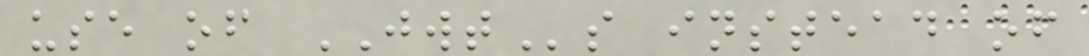use of JWTs instead of
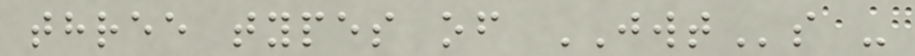three types of JWTs -
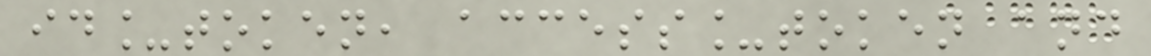id_token, access_token and
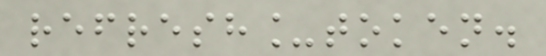refresh_token.
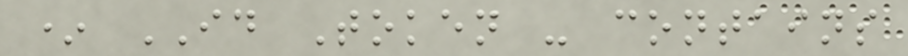* ID Token - contains
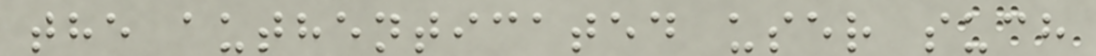the authenticated user such
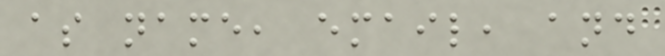as name, email, and
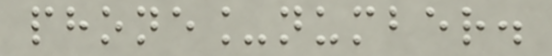phone_number.
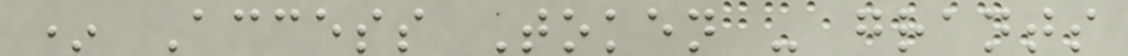* Access Token - grants
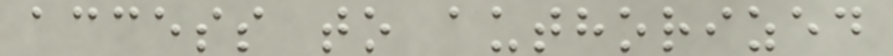access to authorized
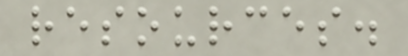resources.
